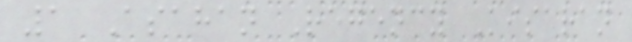1 Asahan Regency Kisaran
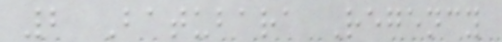2 Batubara Regency
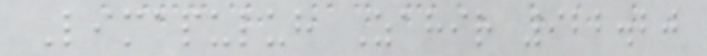Limapuluh Zahir 922.20
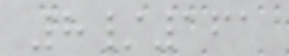8/161
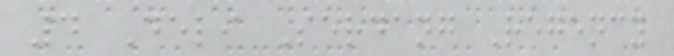4 Deli Serdang Regency
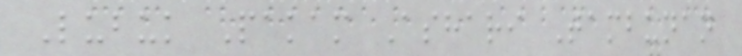Lubuk Pakam Ashari Tambunan
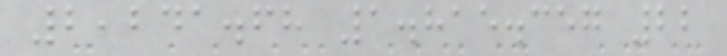2,241.68 1.815.357 22
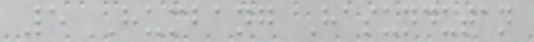5 Humbang Hasundutan
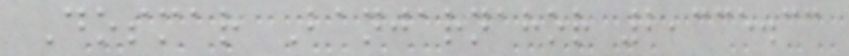Dosmar Banjarnahor 2,335.33
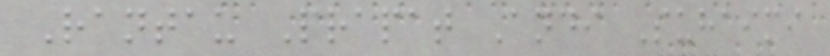Rantau Prapat Andi Suhaimi
